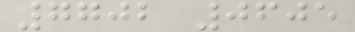7702 0605
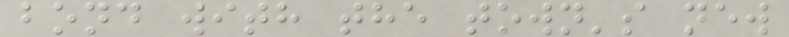bond with the town's new
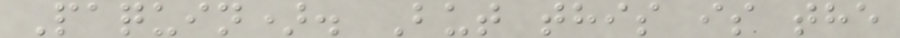Paquin). But this is the
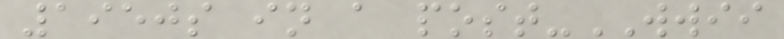1950s in a post-WWII
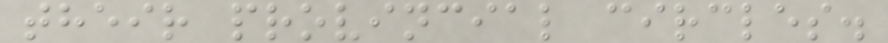their provincial circles.
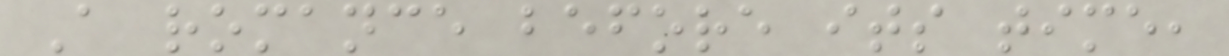A romance before its time,
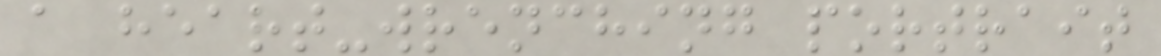a heart-wrenching portrait
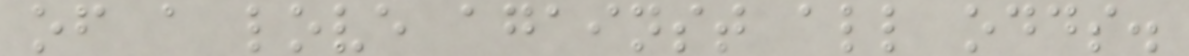of a love against all odds.
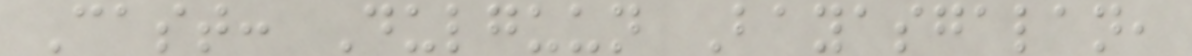Cast: Dulguun Bayasgalan,
